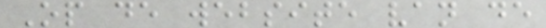Op de website van de
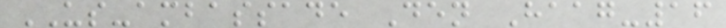US-ambassade Den Haag-16
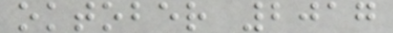oktober 2017
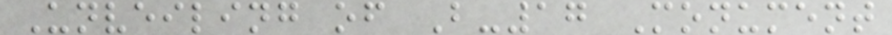Unveiling of B-17 Monument
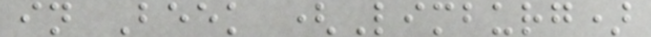in Beek (Limburg)
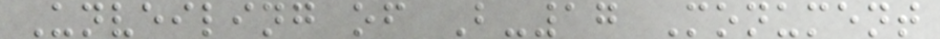Unveiling of B-17 Monument
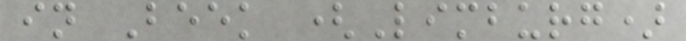in Beek (Limburg)
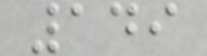149
